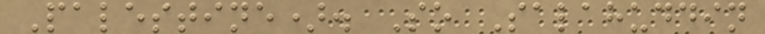Palestine). So Salahuddin
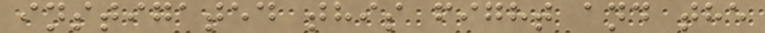instigated this fight and the
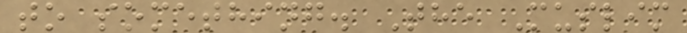to something. The Muslim
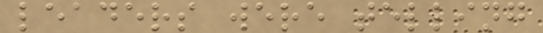leaders were telling
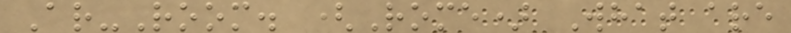Ar-Room. (Rome) What are
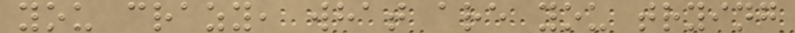you crazy, what are you trying
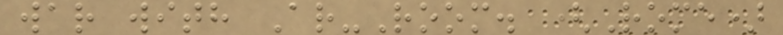war with Ar-Room. (Rome)
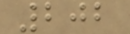202
